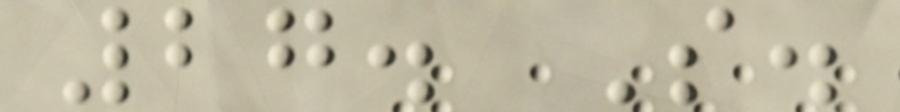27. S.
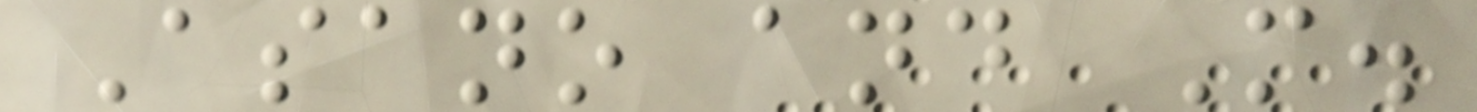Asano and M.
